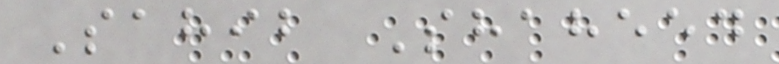Sahib Shaheed
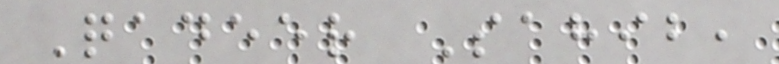Qadeer Sahib,
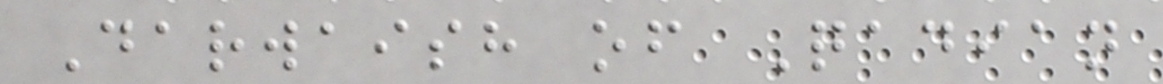Darwaish of Qadian
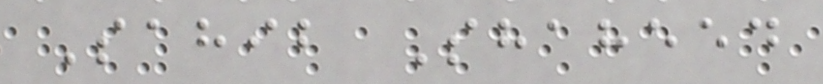Sahib Shaheed
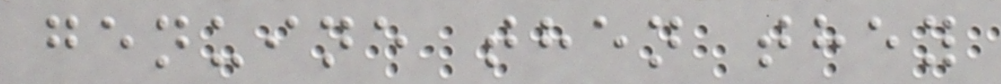genuine then they
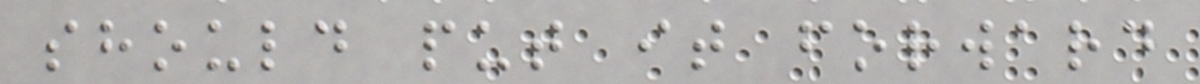should put it forward
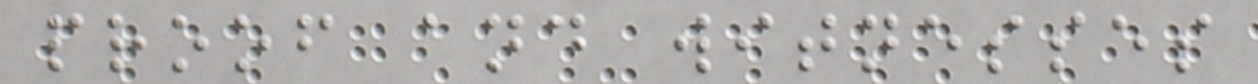proof and witnesses
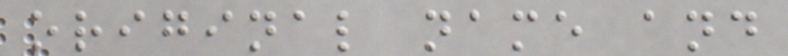original name and
